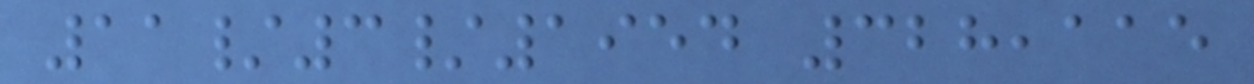11/3/1954 328,115
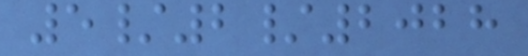5/2/2028
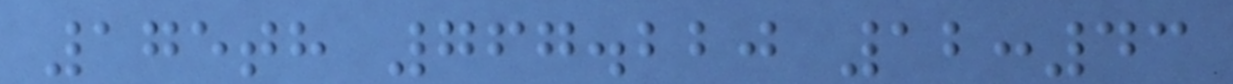175th 767.220 12:43
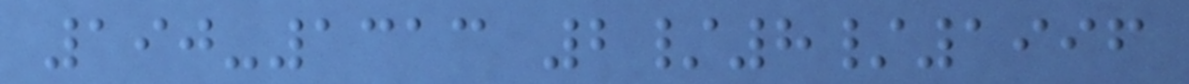190-1313 2/8/1996
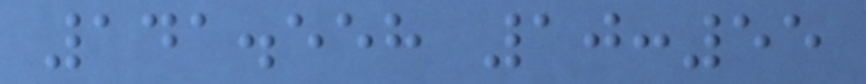141.558 10:55
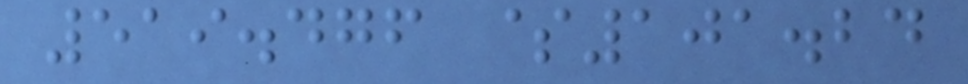519.476 $101.24
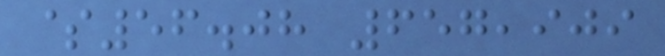$56.08 657,909
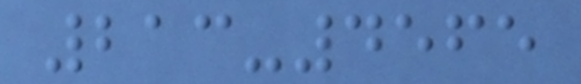213-4565
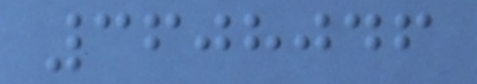3608046
